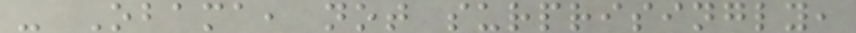- Obama, not surprisingly,
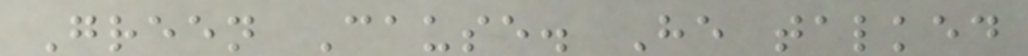Green Cause. He talked
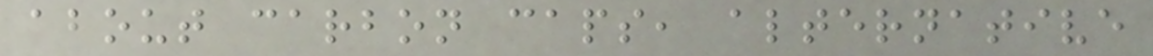about carbon caps, alternative
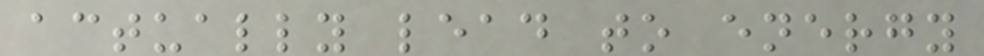actually lead to energy
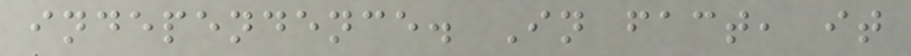independence. In fact, it
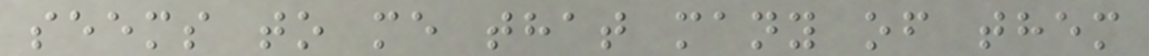seems to me that many of them
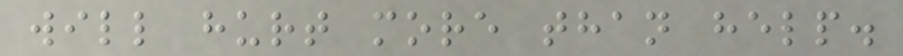will hurt more than help.
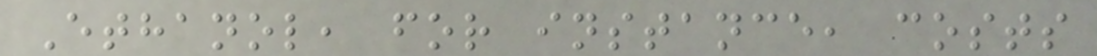Ethanol, for instance, costs
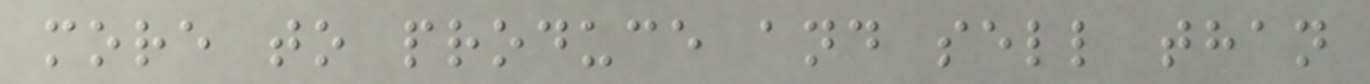more to produce and sell than
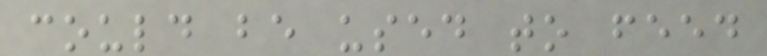could be used to feed
